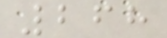268
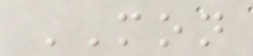MON
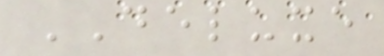DELUXE
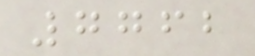7762
